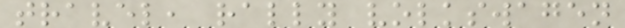travel, rally volkswagen
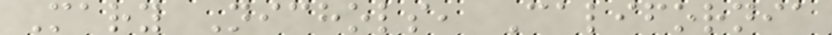Mary Nichols, California
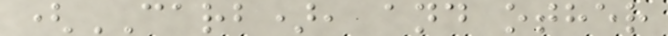(CARB), and other
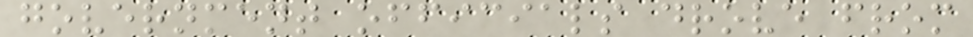government officials drove from
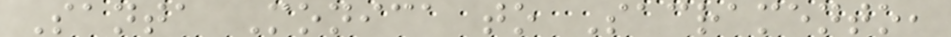Santa Monica to Sacramento,
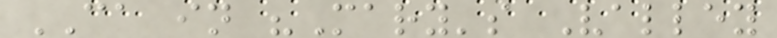CA in "Mary's Valley
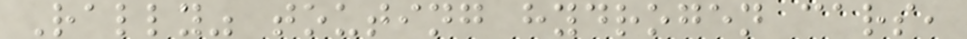Rally" touting hydrogen cars,
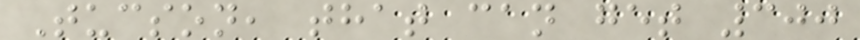Tucson, that can get 300
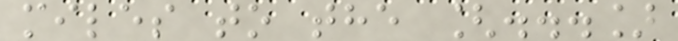miles to the [...]
